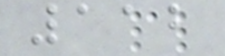112
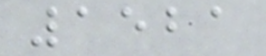1521
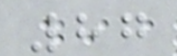87
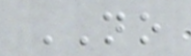NO
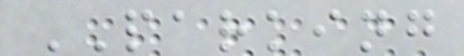PARKING
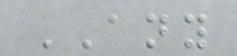ANY
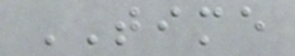TIME
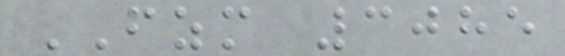FZM 3085
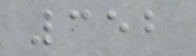352
